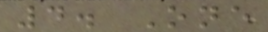4. One
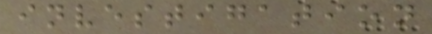investigation
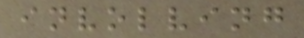involving
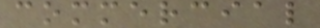commercial
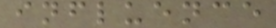influence
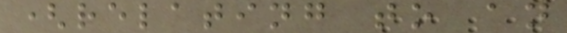(relating to an
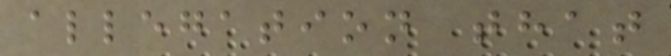allegation that
